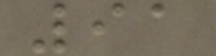91
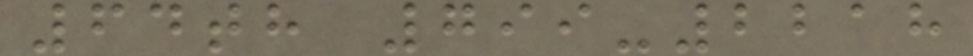64th 799-2218
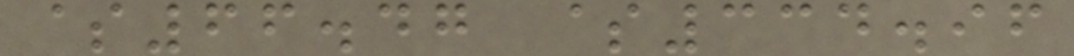$66.47 $334.96
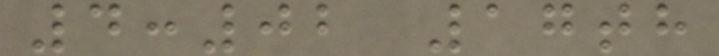4:02 17th
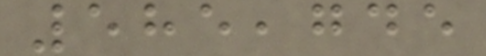585,745
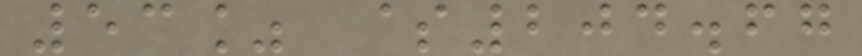53% $204.67
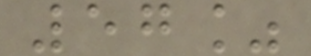57%
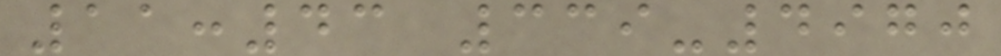11:43 339-4970
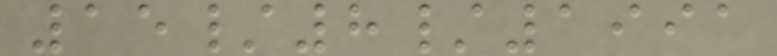15/8/1991
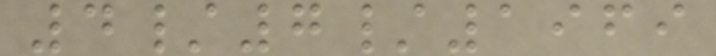4/7/1969
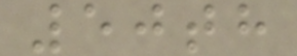50th
